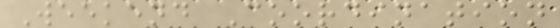Weekend Coordination
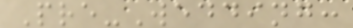Pre-Wedding:
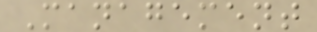Management
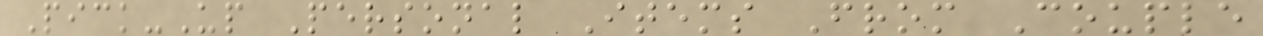Pick-Up Personal Items From Couple
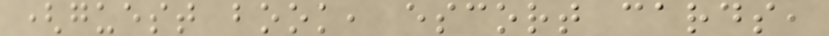(guest book, escort cards,
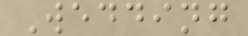Wedding
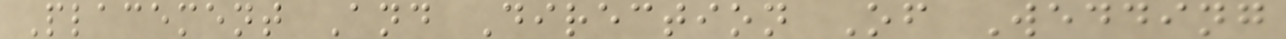Placement And Direction Of Wedding
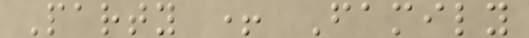Party + Family
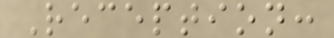Reception:
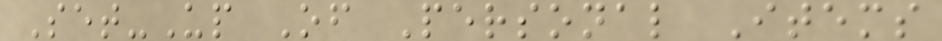Set-Up Of Personal Items
